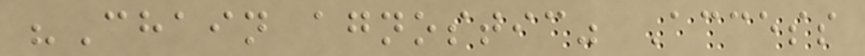"Chain agnostic" Access
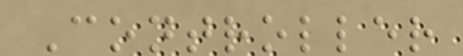Controller
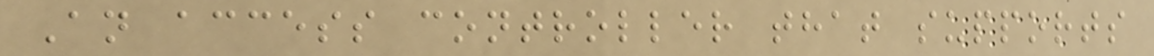An access controller that supports
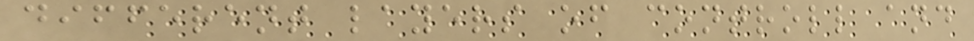different layers of controll and
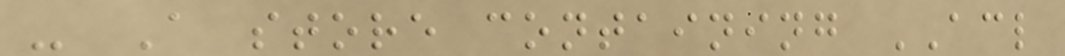- A store containing ACL
